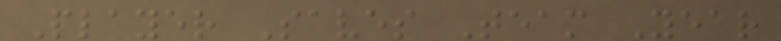Player Saves Team Year
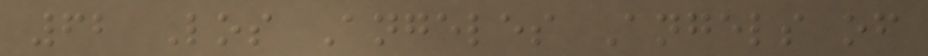62 Los Angeles Angels of
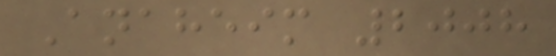Anaheim 2008
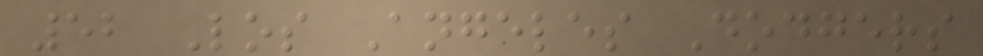52 Los Angeles Dodgers
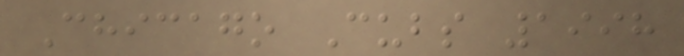Chicago Cubs 1998
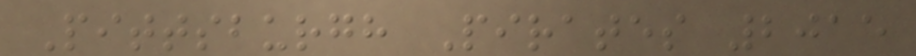Pittsburgh Pirates 2015
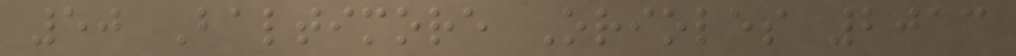50 Baltimore Orioles 2013
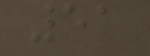51
